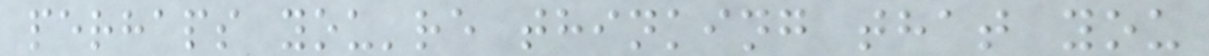perhaps you're thinking that you
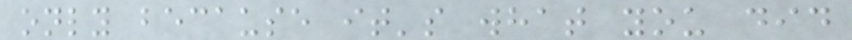only because it's what you did
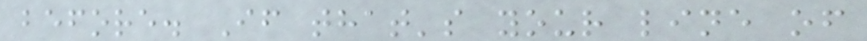before. If that's your line of
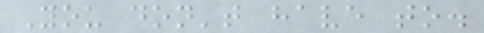You don't have to.
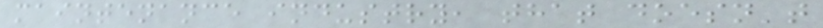maintenance industry, that doesn't
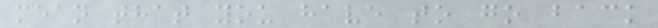mean that you have to go back
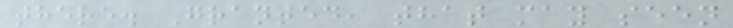there. Granted, that may seen
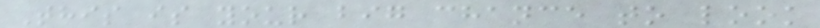This is your big chance to look
